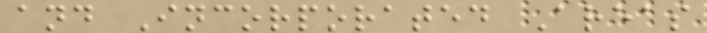and Incorporated Areas
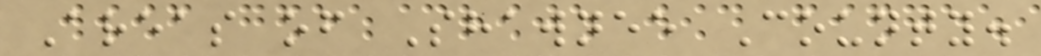Areas of Shawnee County.
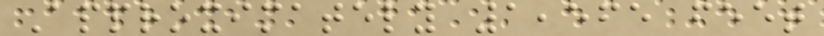Approximately 1,565 feet
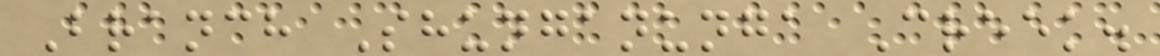Branch Shunganunga Creek.
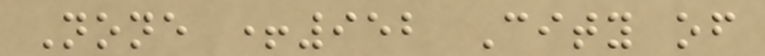None +952 City of
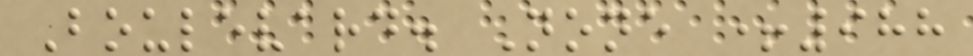Boulevard. None +988
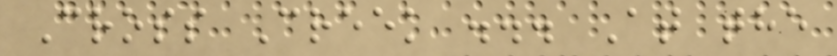Cross Creek ... At the
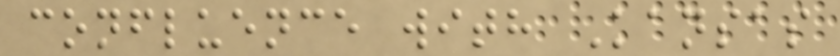confluence with Kansas
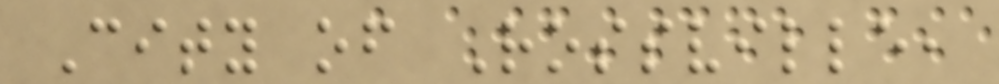City of Rossville,
